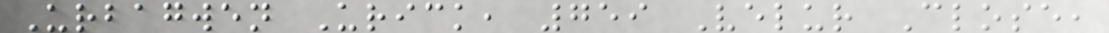Urbagwen Urick, 759 Velur Close,
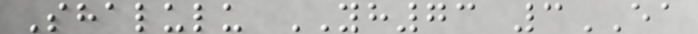Shalulu YH73 3EA
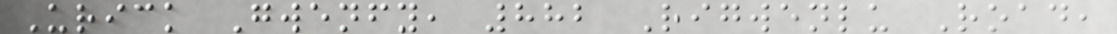Urick Gwenfy, 882 Rigwenlu Road,
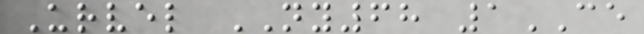Urvel NY68 1CE
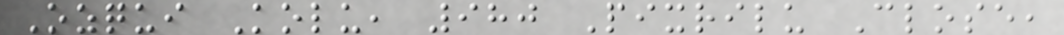Ozqui Kolu, 980 Pixrilu Close,
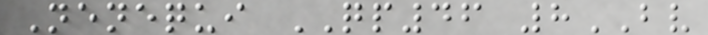Nenequi QP46 8BV
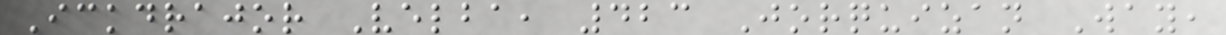Ickdrajor Velba, 423 Jorquizan Way,
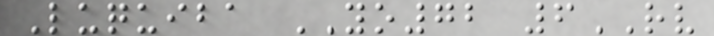Luquiba YO72 6RV
